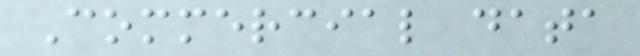Commercial data
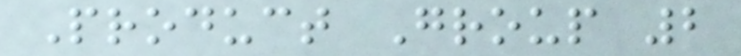Product Group 2
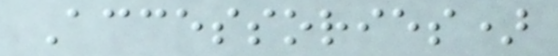Accessories)
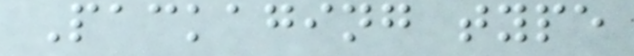Packaging type
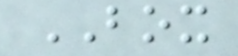BOX
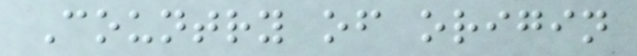Country of origin
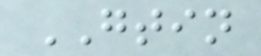GTIN
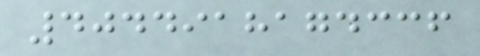4044918174336
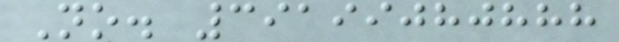No. 39199080888
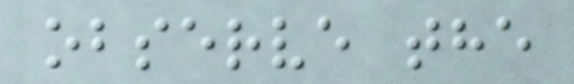observe the
